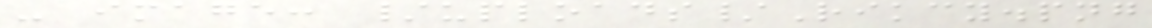- image: /uploads/Rikcy.png
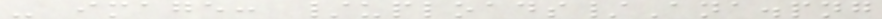- image: /uploads/Ana.png
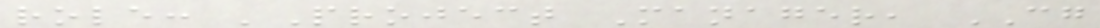role: 'Project Manager, CG
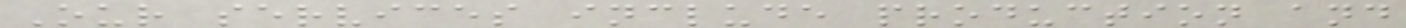Our services include production and
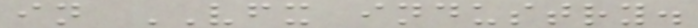in VFX industry.
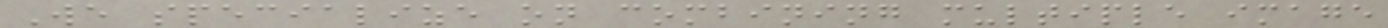We specialize on combining multiple image
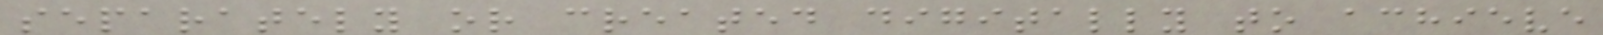separately or created digitally to achieve
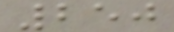250
